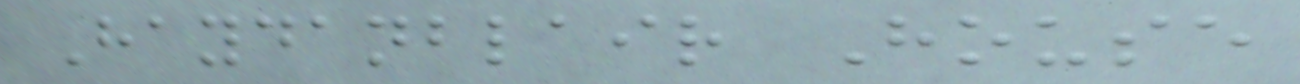Haydanblair House
